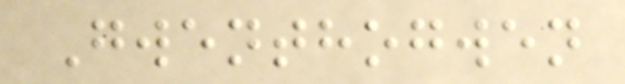Gwenthogwen
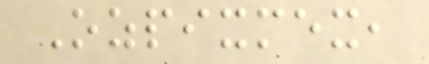Ozpixmex,
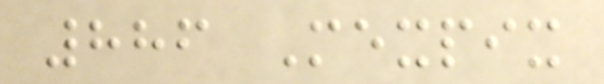886 Mexpix
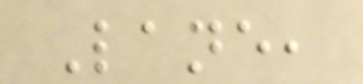Lane,
